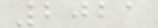2021
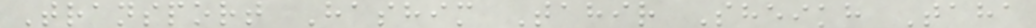Transport Hashim Tahir Sheikh Taha
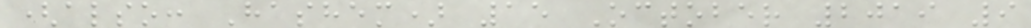(also: Hashem) 15 October 2019 9
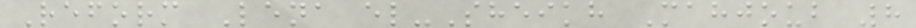Reform Lena el-Sheikh Mahjoub 8
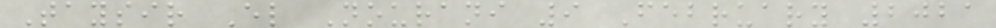Taysir El Nourani 9 February 2021
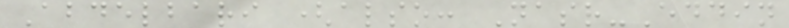Abdelbari (also: Nasr-Eddin
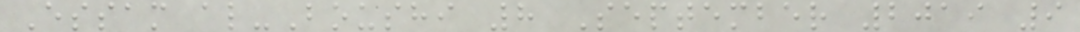Essam al-Boushi 8 September 2019 9
